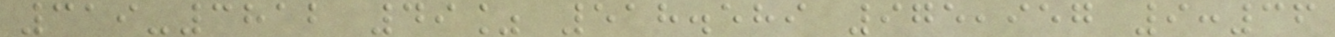319-3812 49% 518.589 975,957 9:36
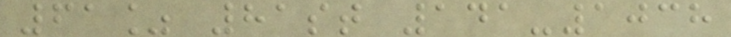61% 81st 141-1038
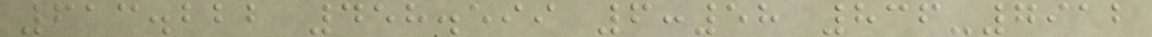613.222 458.599 6:58 836-7912
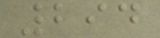294
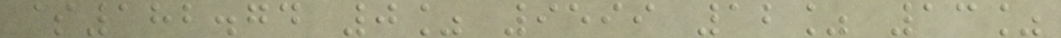$182.74 0% 9599 12% 13%
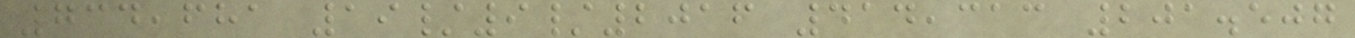734,681 19/9/2016 414,313 201.507
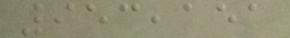953,151
